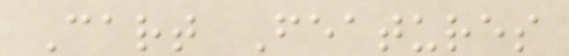Cart Features
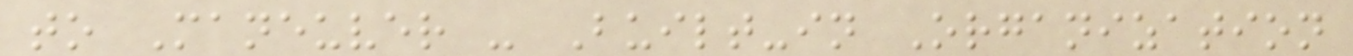to Maneuver - Built-in Organization
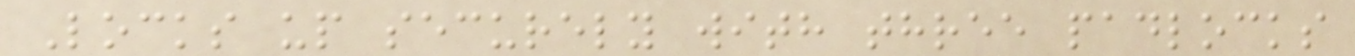Locks up securely with three padlocks
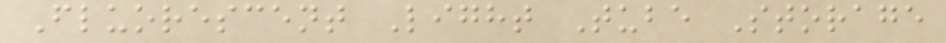Fluorescent Light Tube Storage
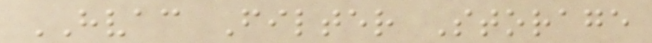HVAC Filter Storage
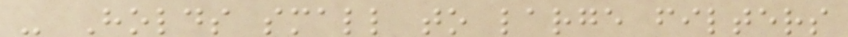- Holds small to large filters
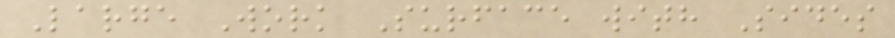Large Work Surface with Sides
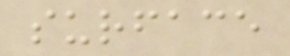surface
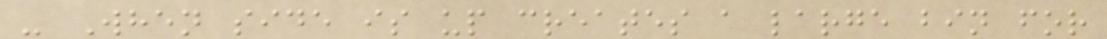- When side is up creates a large bin for
